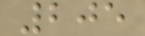205
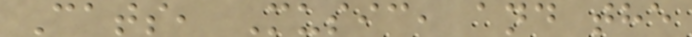Cats, Music, and the
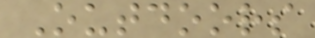Outdoors
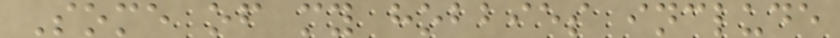Some of my hobbies include
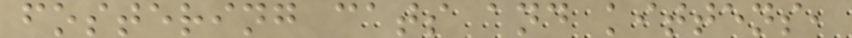fostering cats and kittens,
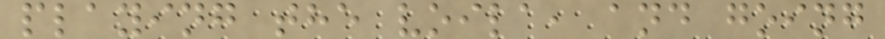playing the voila, and going
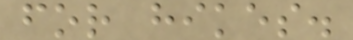for hikes.
